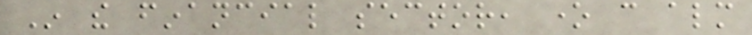In the financial sector, one can almost
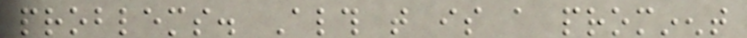problems. Although that is a prominent
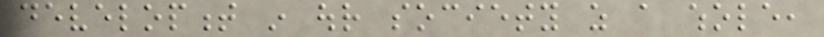development in our society as a whole,
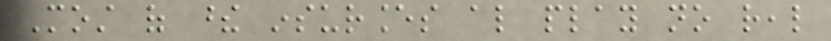Most of these insurances also play no real
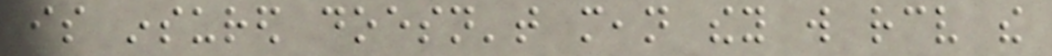is insured doesn't mean they will receive the
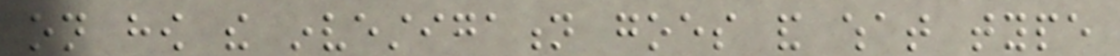on how the investigation goes and what type
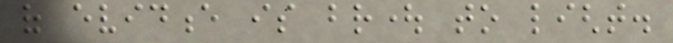of evidence is brought to light.
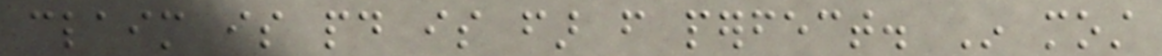claim is paid is far from perfect. In most
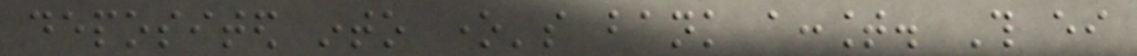deposited into one's bank account. This either
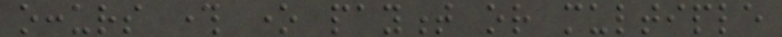occurs through one payment or multiple
